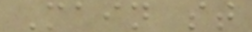Main st
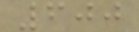600
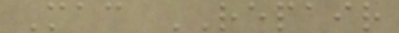Mac REPAIR
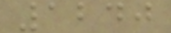1240
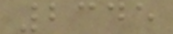2345
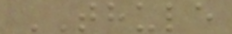THULE
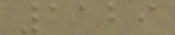1129
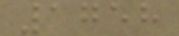1758
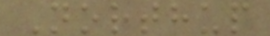Northup
